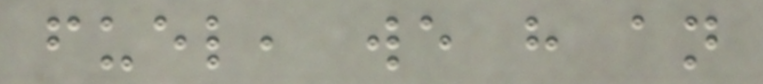fuel, we have an
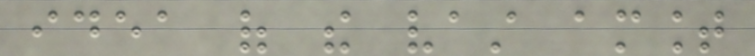idea of the vast amount
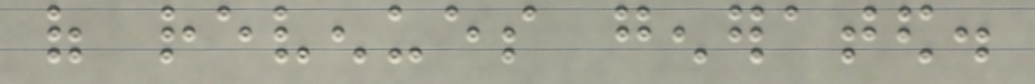of revenues generated.
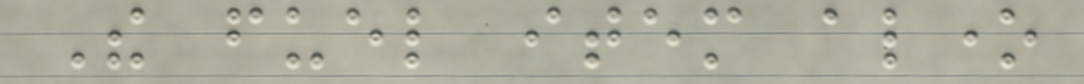The fuel item alone
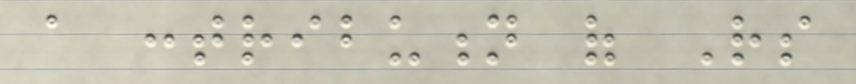a contribution of Rs
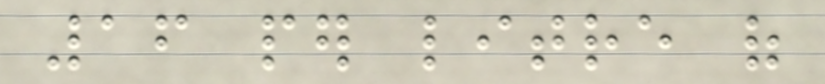16 per litre of
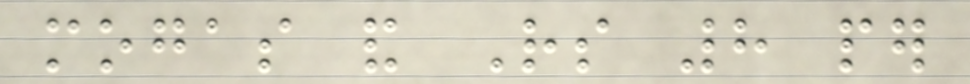mogas and Rs 8 per
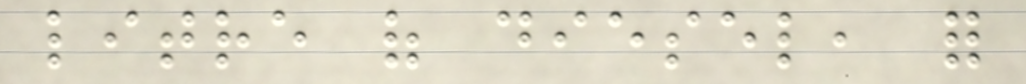litre of diesel, for
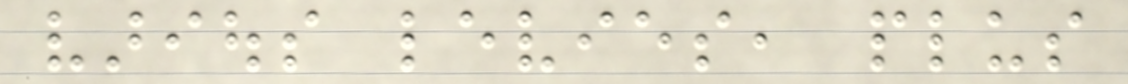various levies, plus
